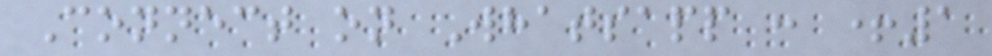Connect on Whatsapp : +1
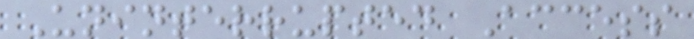Uninterrupted Access
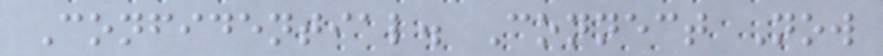Confidential. Connect Now
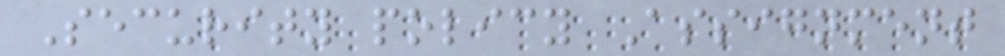Security policy Assignment
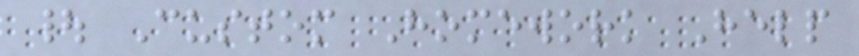| Custom Homework Help
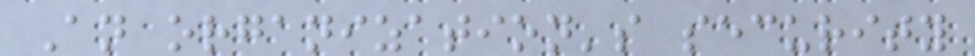An organization's security
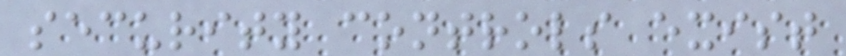security controls exist
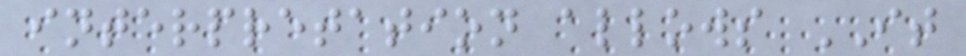interpretation allows IT
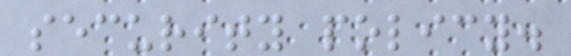security policy.
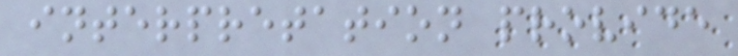interpretation provide
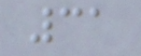31
